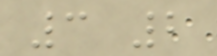3 2
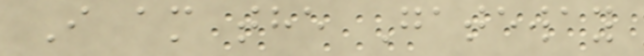I am the Gateway
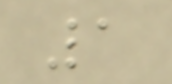1
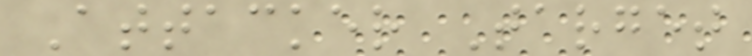Attacker Target
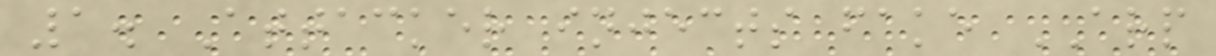1. Attacker injects fake ARP
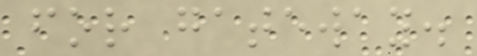for gateway.
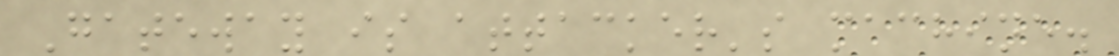Gateway is attacker's machine.
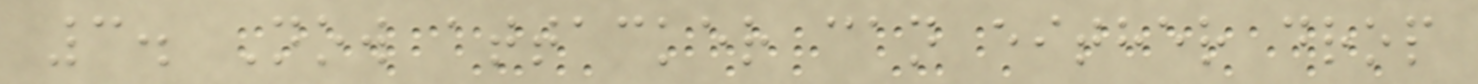3. Now attacker can either drop
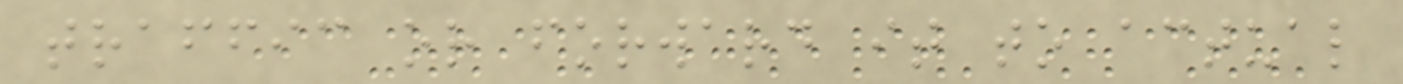traffic or forward it to actual
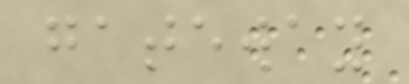gateway
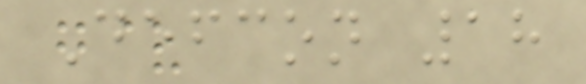Defcon 18
